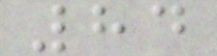84
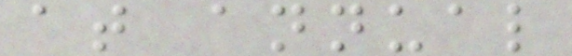at annual
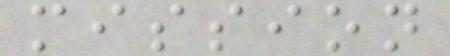mission
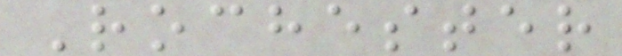Rochester
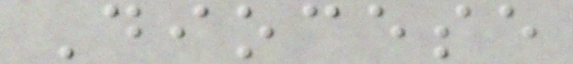Diocese
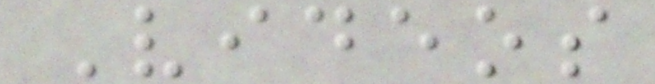Videos
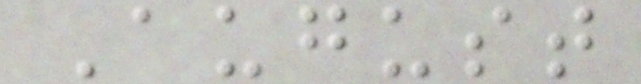August
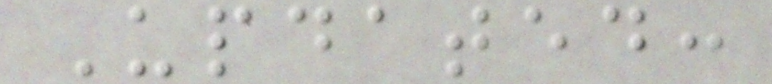Updated:
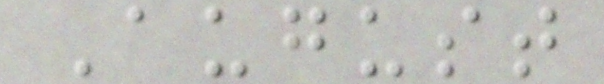August
